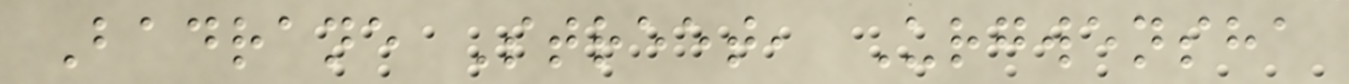Badrane Street, Urgwensha
